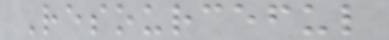Resourceful
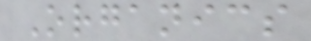Organics
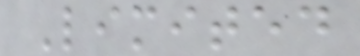Limited
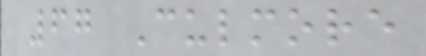67 Culmore
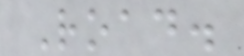Road.
